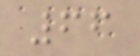66
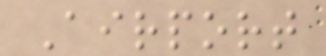Airport
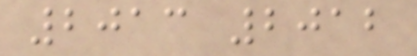2013 2012
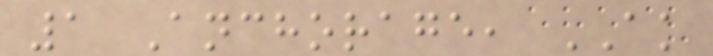1 Anchorage, AK
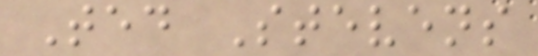Ted Stevens
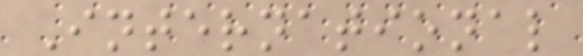International
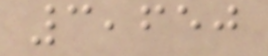3,650
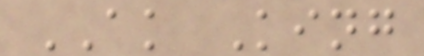AK King
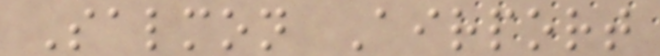Salmon Airport
